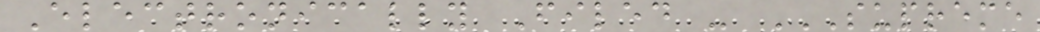Electronically Filed - SUPREME
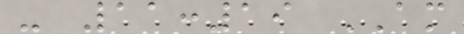- 11:19 AM
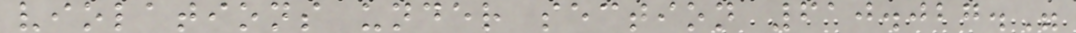violations under section 610.027."
